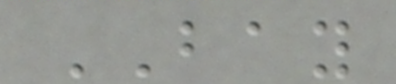BAY
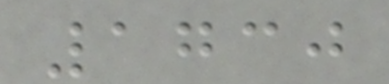1730
